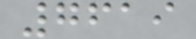7619
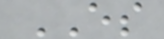ES
